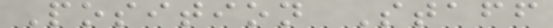Position Staff
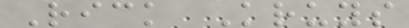Rick Kruys
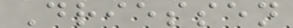Driessen
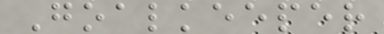Goalkeeper
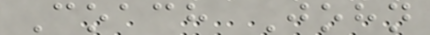Coach John
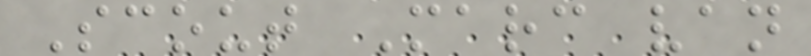Scout Marc van
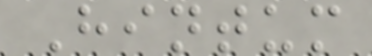Hintum
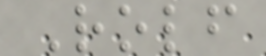Rolf
